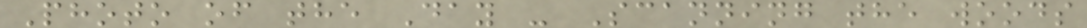Photo of the Day - Scanning the woods
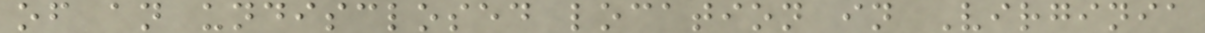of an undisclosed location in Virginia
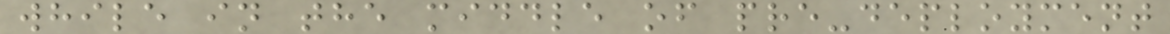while in the middle of pre-deployment
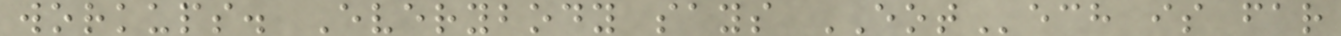workups. Everybody says EOTech is far
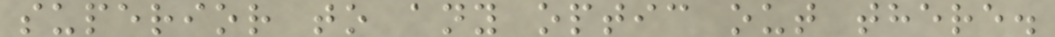superior to any optic out there.
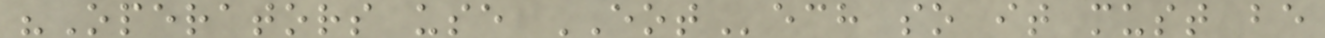"Operators use EOTech so it must be
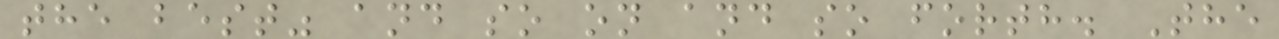the best" and so on and so forth. The
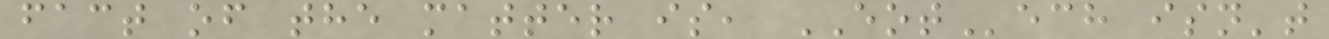fact of the matter is, EOTech isn't
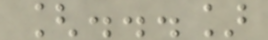[...]
